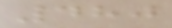480
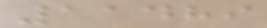11489
